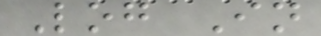Log In
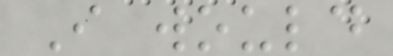I would
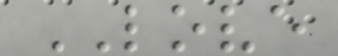LOVE
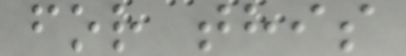for this
